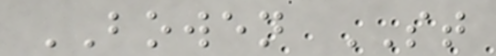BOWEN ST
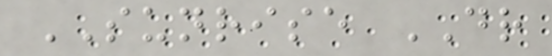SUNRISE DR
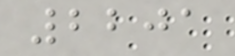2201
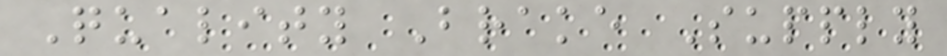Quality Brake Supply
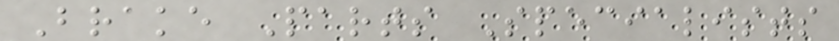Brake Parts Specialists
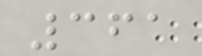361
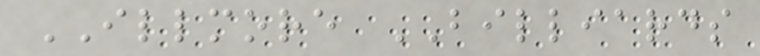ILLMORE BILLIARDS
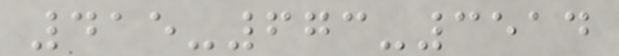415-673-3514
